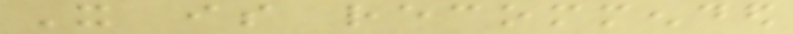It is recommended
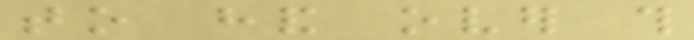to hand over this
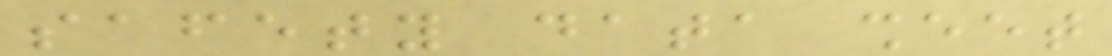safety data sheet
